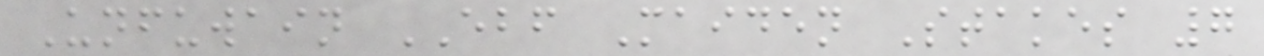Unfuwain EBF Maiden Stakes 7
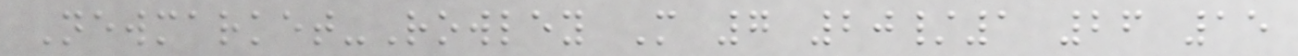Newmarket-Rowley M 7 20/1 26 15
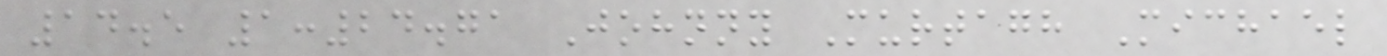14.5 1:24.71 Johnny Murtagh Michael
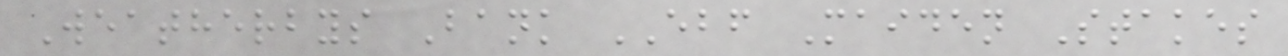Weatherbys Bank EBF Maiden Stakes
